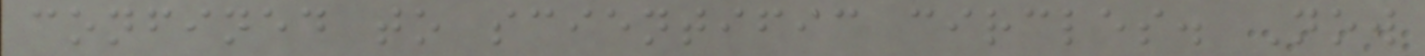confined to scientific circles. Now
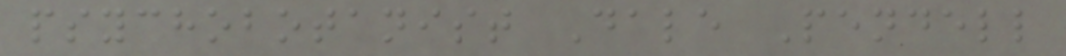psychobotanist Dale Pendell
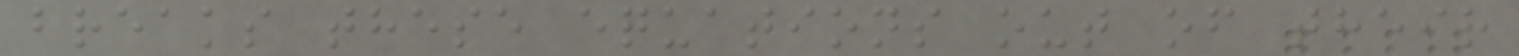breaks these equations out of their
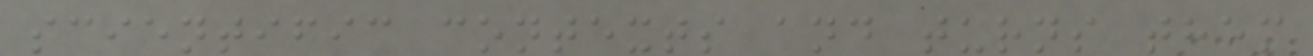scientific contexts and turns them
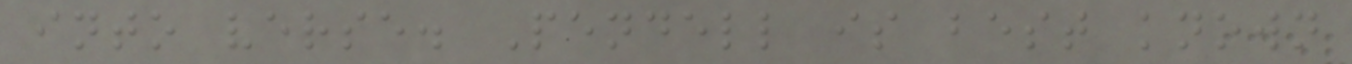into verse. Pendell is best known
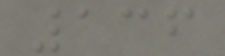136
